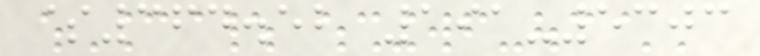$364.52 191-5303
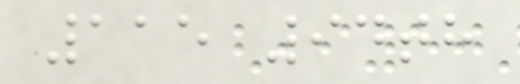115 94th
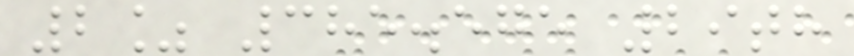2% 385.575 29th
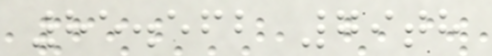85.562 79th
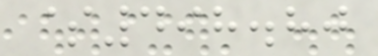$498.80
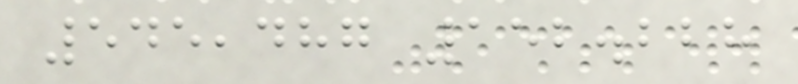545,487 152.228
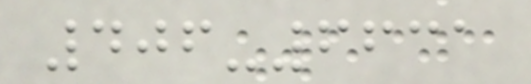406-6631
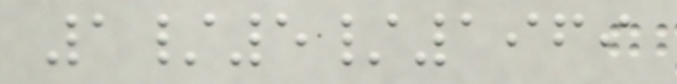1/5/1969
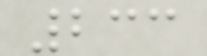233
